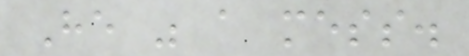He was a mess.
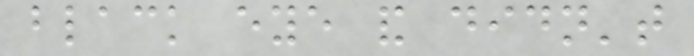black eye and didn't
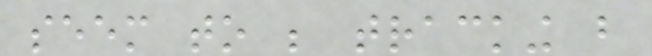seem to be tracking but
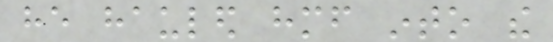he hauled himself into the
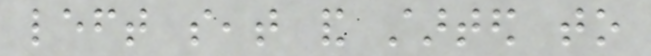left seat and started to
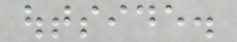outside.
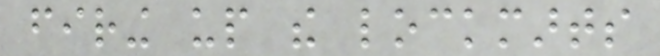firing up the lockmarts
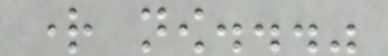right now..."
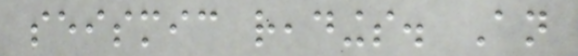seismic readings. An
